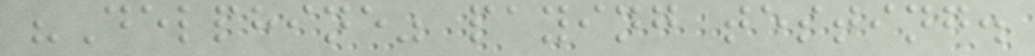"Delphine" paying testing.
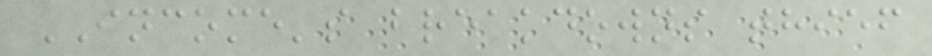INCOME's breakdowns thief
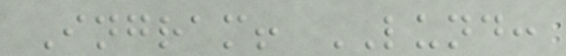Ingram! LUND:
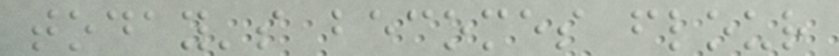today's becomes flour
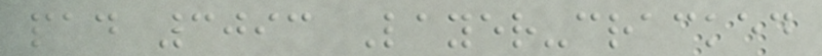pad 3093 Layer-cracked
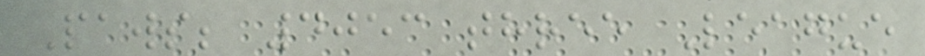Paws; 4053 three League
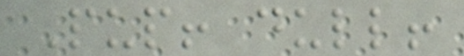Pup! dull!
